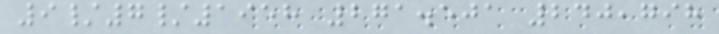9/7/1958 271.501 240,798
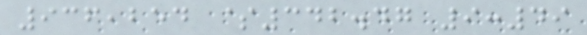936,254 $342.47 9:49
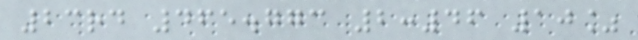23rd 465.773 2:46 10%
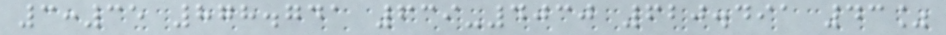3:35 878.741 639-4030 620.491 43%
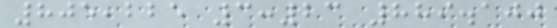805,225 3:23 889.100
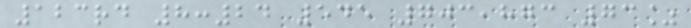123rd 8:24 545 703,873 73%
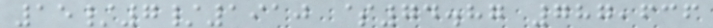15/7/1910 $74.87 787,636
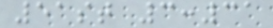51st 3:31
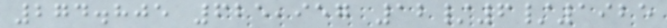274.805 625,957 12/6/1925
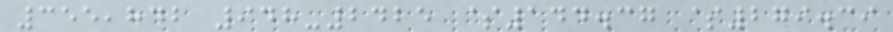355,842 948-2425 $144.37 $279.39
